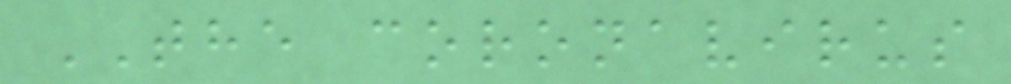THE coronavirus
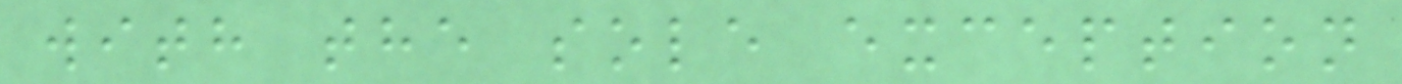with the sole exception
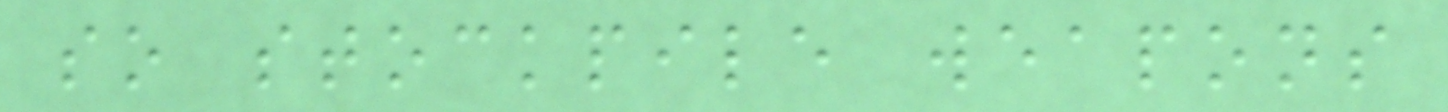so stockpile weapons
